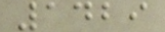1429
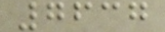7637
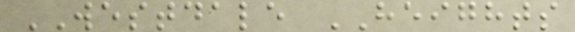WESTDALE HEIGHTS
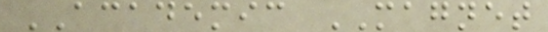ACADEMIC MAGNET
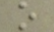o
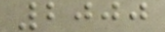2000
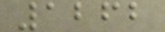1262
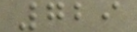729
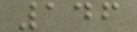146
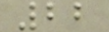22
